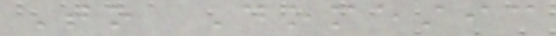To Domestic
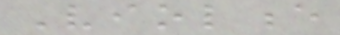Violence
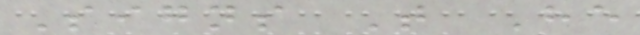Signs That He
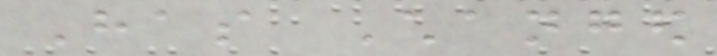Has Changed
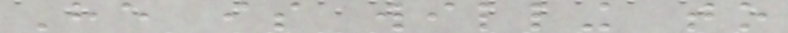He is willing to
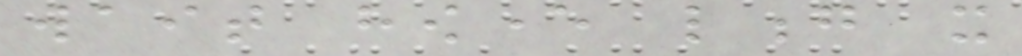wait however long it
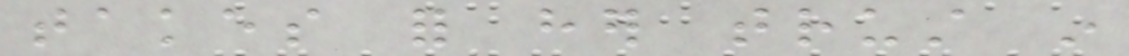takes for her trust in
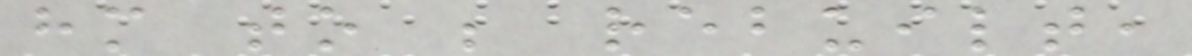him to be rebuilt,
